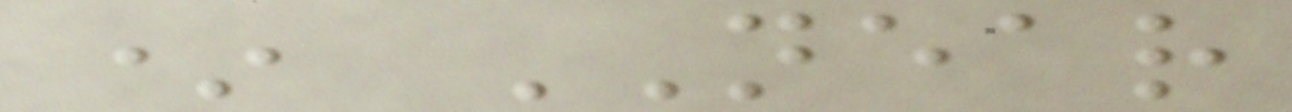* NEAR
